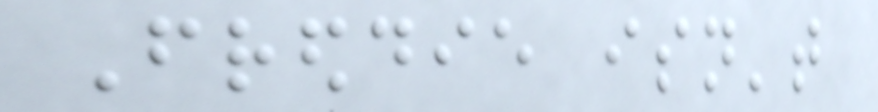Freddie isn't
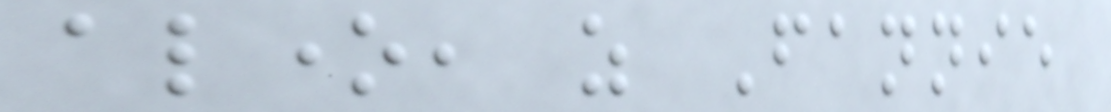alone, as Fannie
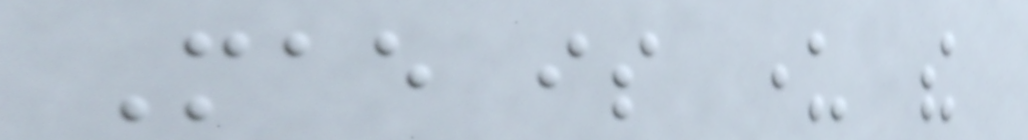Mae is under the
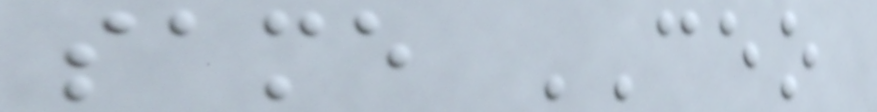same CEO
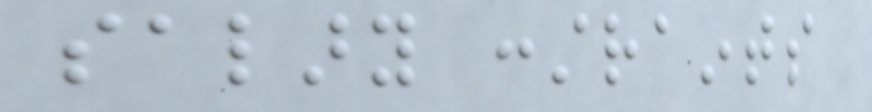salary constraints
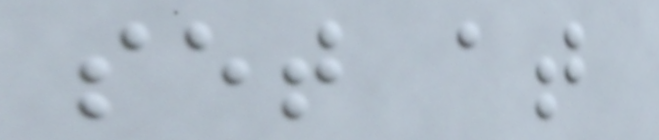set at
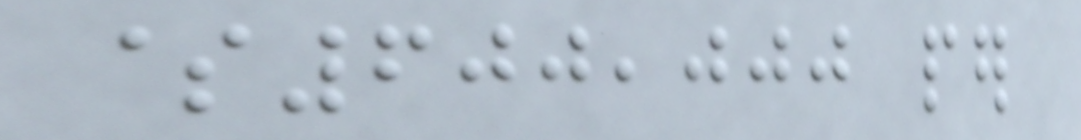$600,000 per
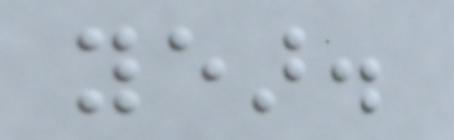year.
